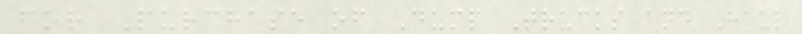for Purchase of Dump Trucks and Haul
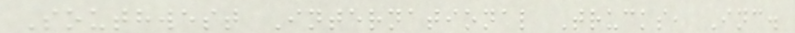Southwest International Trucks, Inc.
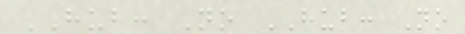HUB: No HUB: No
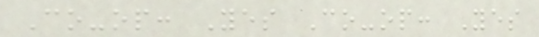Co-op: Yes Co-op: Yes
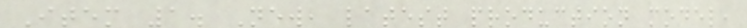Item 1. New, latest production model,
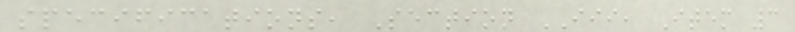specifications, Section III, Item 3
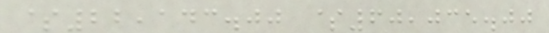$22,143.00 $60,035.00
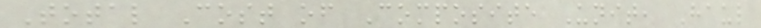Total Cost of Composite Unit, Haul
